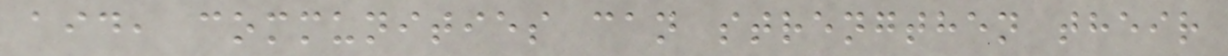aid, communities can strengthen their
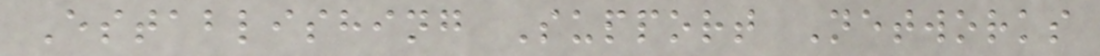Establishing Support Networks
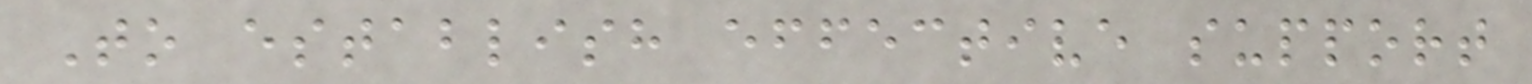To establish effective support
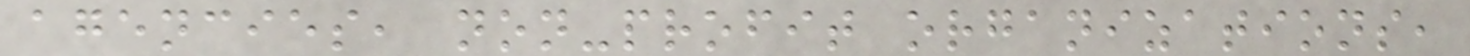agencies, non-profit organizations,
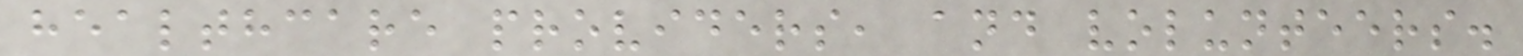healthcare providers, and volunteers.
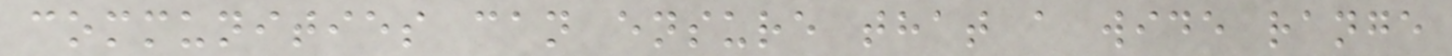communities can ensure that a wide range
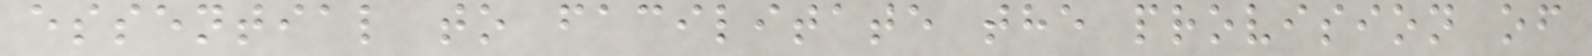essential to facilitate the provision of
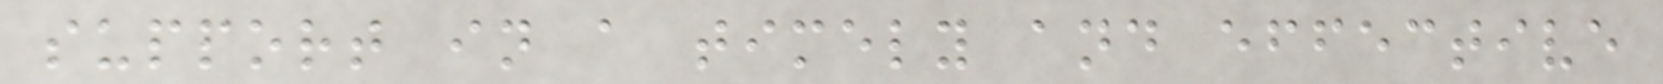support in a timely and effective
